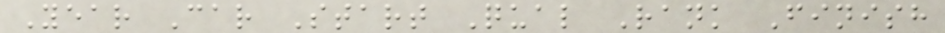Year Car Start Qual Rank Finish
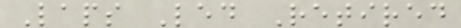Laps Led Retired
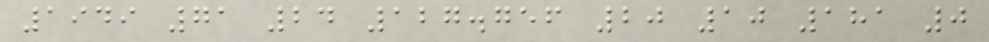1949 71 24 127.756 20 10 181 0
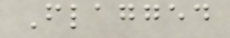Flagged
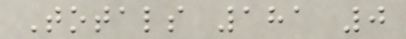Totals 181 0
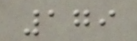179
